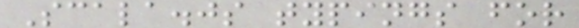Scala.js typings for
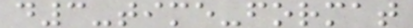d3-time-format
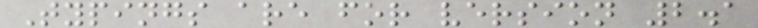Typings are for version 2.1
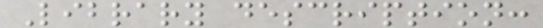Library description:
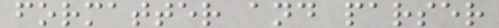formatter and parser
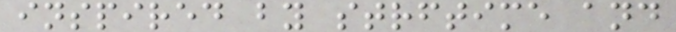inspired by strftime and
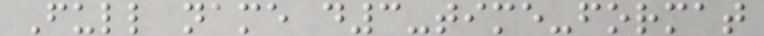Full name d3-time-format
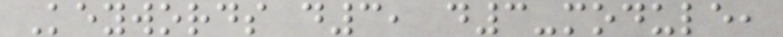Keywords d3, d3-module,
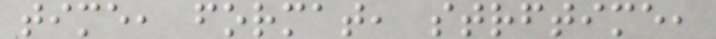time, format, strftime,
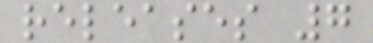releases 7
